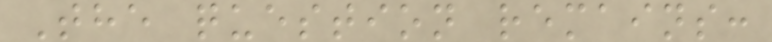The question remains:
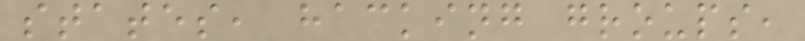states, hacking groups,
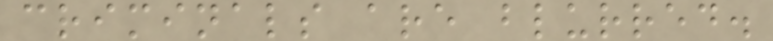criminals are blurred.
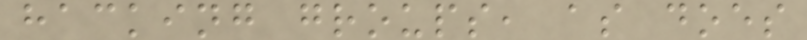hacking groups, as does
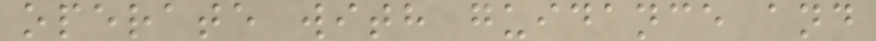operate with guidance and
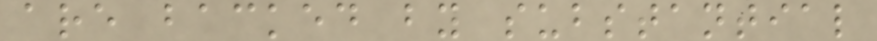are backed by substantial
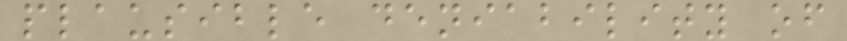plausible deniability of
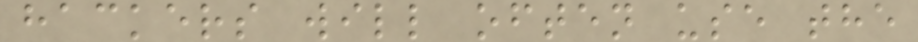hackers will often use the
